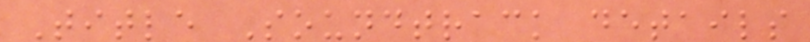Title Soundtrack details
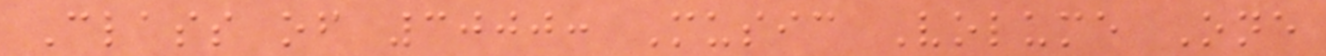Class of 3000: Music Volume One
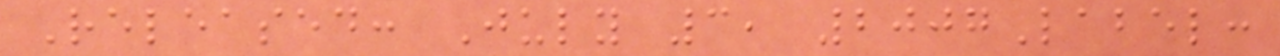Released: July 3, 2007Label:
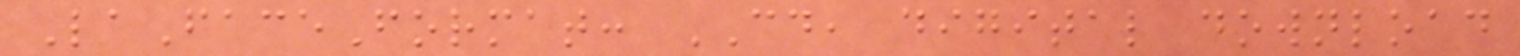LaFaceFormat: CD, digital download
